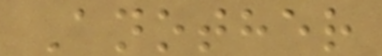Another
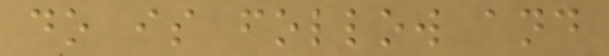do is follow and
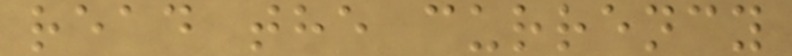read the currency
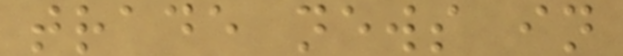trade news in
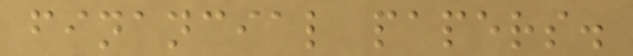financial papers.
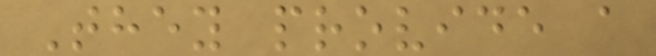They provide a
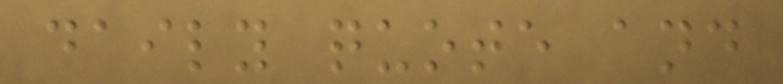daily quote and
